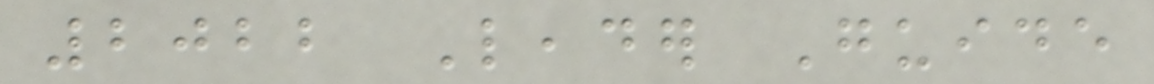2022 Leader Guide
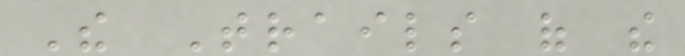The Trails of the
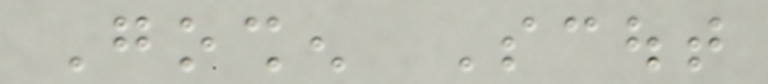Goshen Scout
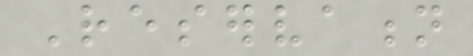Reservation
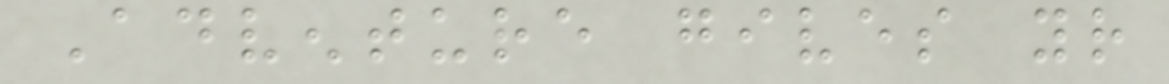Adventure gives your
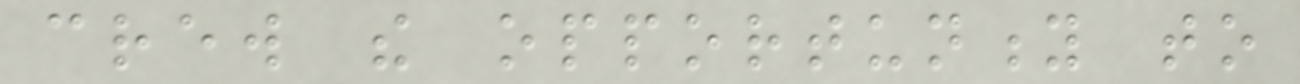crew the opportunity to
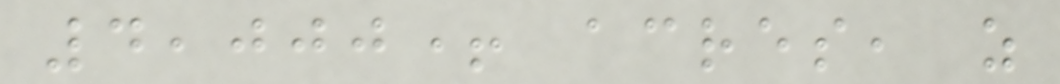4,000+ acres, as
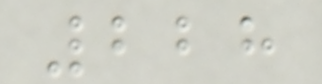228
